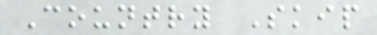Country Skip
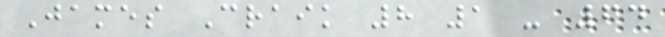James Craik 8 1 - 64
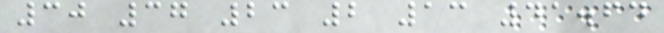30 37 23 2 13 41.64
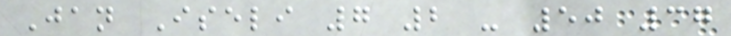Jan Iseli 7 2 - 50 37
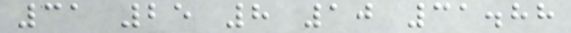31 25 8 10 31.88
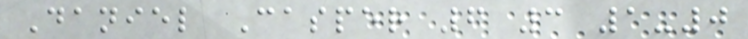Daniel Casper 6 3 1-0
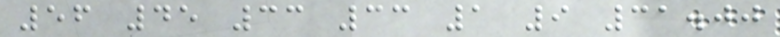56 45 33 33 1 9 31.00
